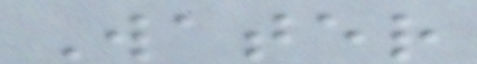Water
